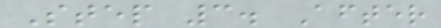Step 3. After
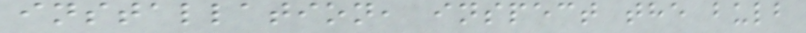installation, inspect the bulb
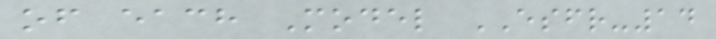of each Model ESFR-14
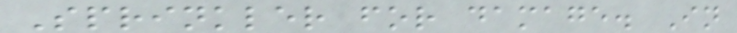Sprinkler for damage. In
